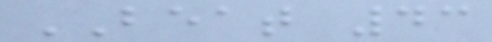BEAT 43
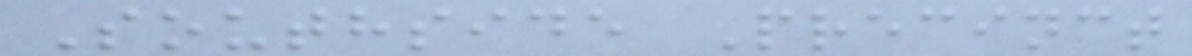Southside Precinct
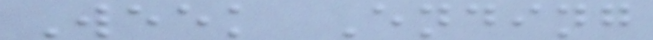Week Ending
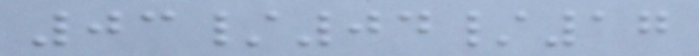03/04/17
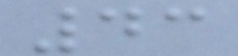43
